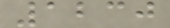1230
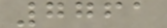7761
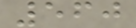560
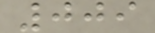009
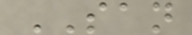SAN
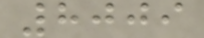8009
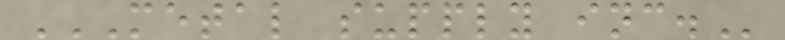METAL SUPPLY INC.
